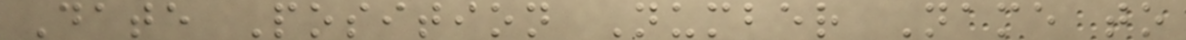Date Position Number Name to
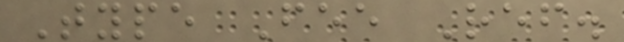Type Fee Ref.
